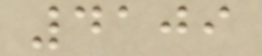4109
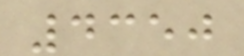4350
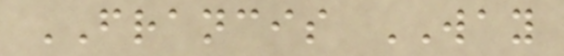FRANCIS WAY
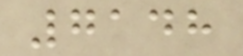7148
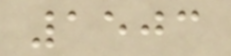1503
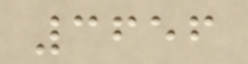3656
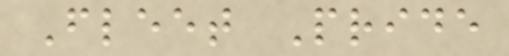Fleet Pride
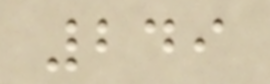249
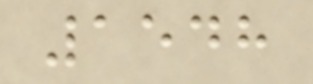1548
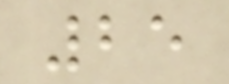25
